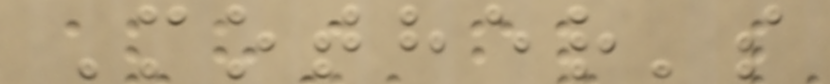Mother's
